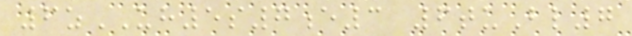6zUH5s7e3 6tuBl7
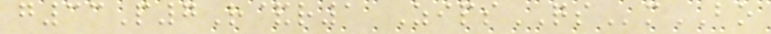g33P7R&r1 ZipsQSmBO
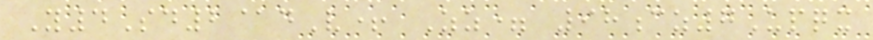Y4Sd2@dV+ Zz= 98cz7Upqx
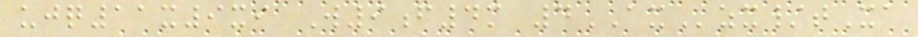ujq11x9xi W9f4m 4AXzx/tXa
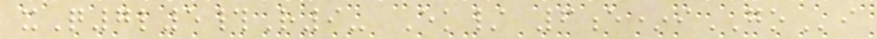xQ7l5#R9- Ek/ 6e*iGOi
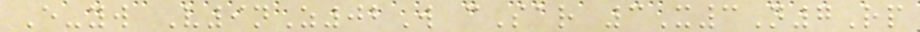E-yw V9nZ02W cSar 3X3N7Rp
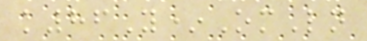k86Y*OmLn
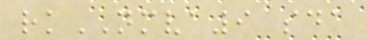rkNMVA9 sda
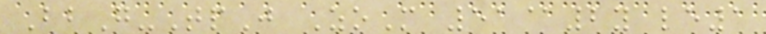BbG-TpJ ZoM 51@2y le1
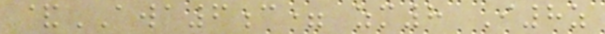&AWA6c= zm8 I8z
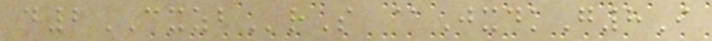d2CXZBrS @JxdkG8I
